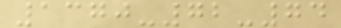1370-72-74
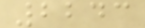2243
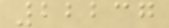22237
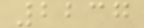2237
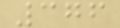376
